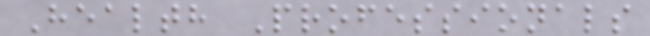Health Professionals
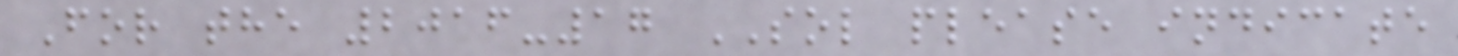For the 2016-17 SOL please indicate
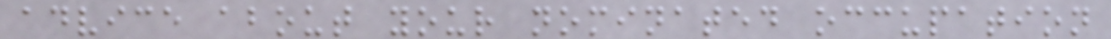advice about your nominated occupation
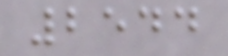2544
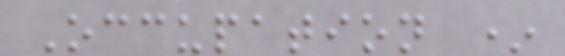Occupation *
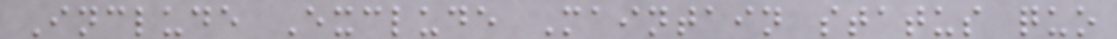Include Exclude Maintain status quo
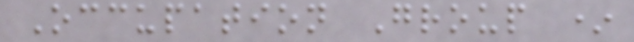Occupation Group *
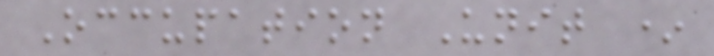Occupation Unit *
